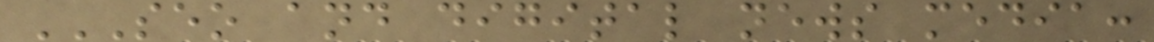SEO AND DIGITAL NEWS MEDIA:
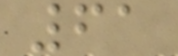61
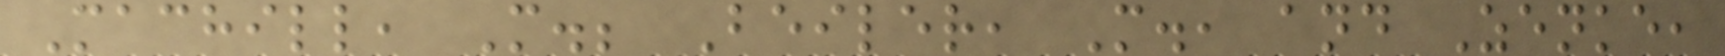Machill, M.; Beiler, M., and Zenke,
